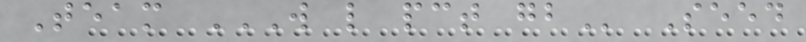Team W L PCT GB Seed
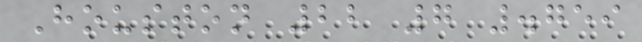Houston 22 7 .759
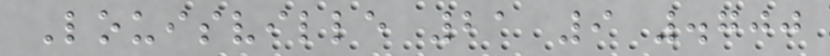Louisville 21 9 .700
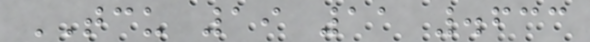TCU 19 11 .633
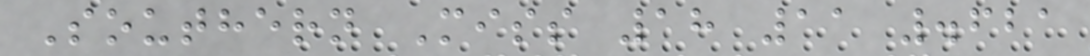Southern Miss 18 11 .621
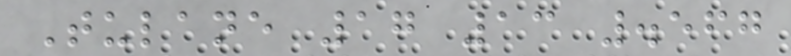Tulane 17 13 .567
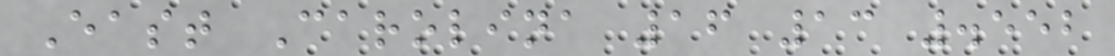East Carolina 16 13 .552
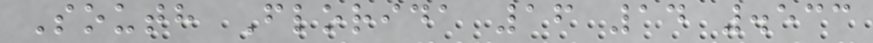South Florida 16 14 .533
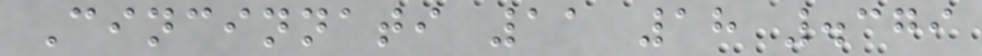Cincinnati 11 18 .379
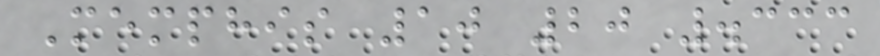Memphis 10 20 .333
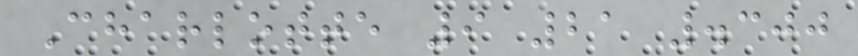Charlotte 9 21 .300
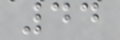44
